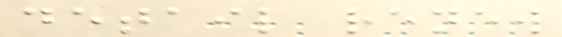detail renew
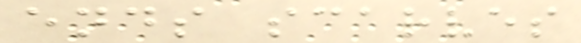ends scarves
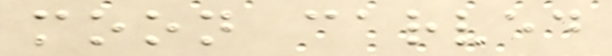moon carved
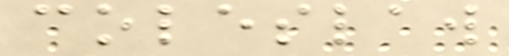coleslaw
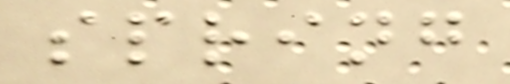spring
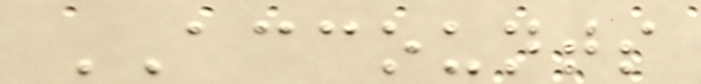ACCOUNTS
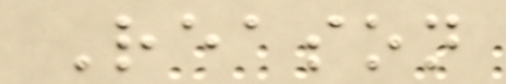Reason
